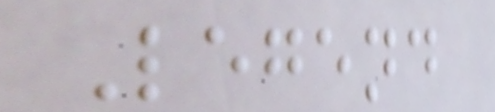Legend
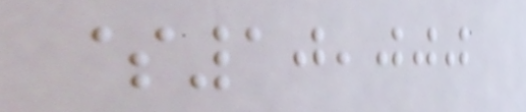$10,000
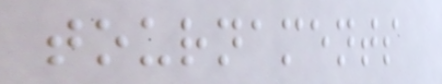tournaments
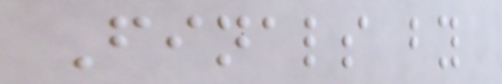Finals by
